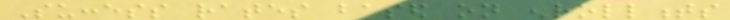Success rates based on enrollments
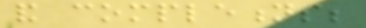and completions;
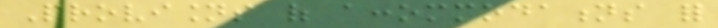Provisions of accommodations for
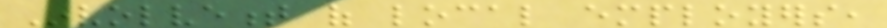Involvement of local employers,
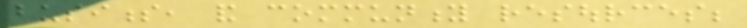business, and community resources;
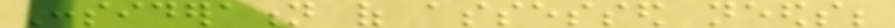Consideration of assessed needs;
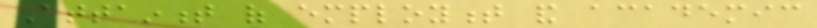Attainment of employment and academic
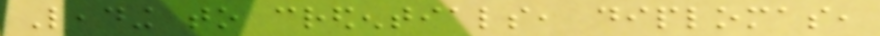Leading to credentials, diplomas,
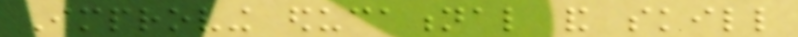Improving educational and skill
